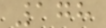178
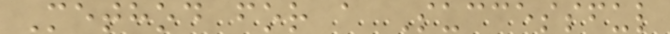Method for a Successful
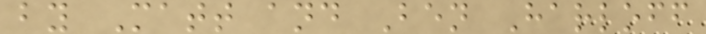by Matt and Ben Harloff
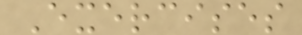Exercises
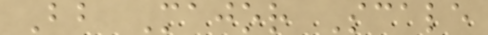Bb Major Scale
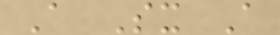A Sx A
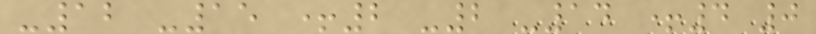-12 -15 +2 -2 -14 +4 0
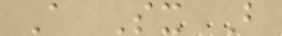A Sx B
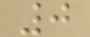0
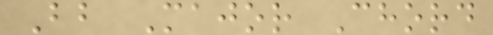Bb Major Chord
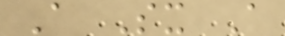A Sx A
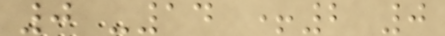0 -14 +2 0
